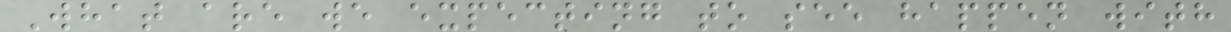What are we expecting to see happen with
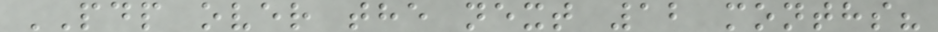PDP over the next 12 months?
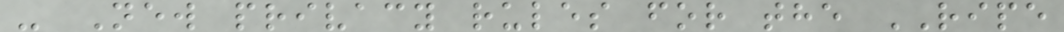- New privacy rules for the RIPE
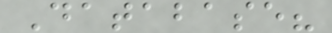Database?
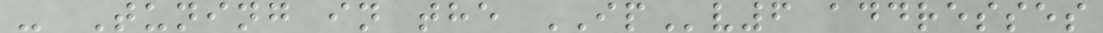- Tuning in the IPv6 addresses
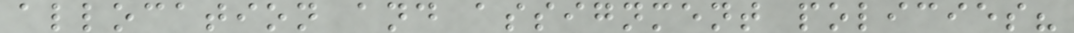allocation and assignment policies?
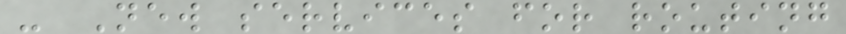- New services for routing
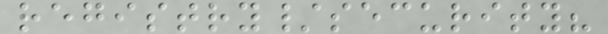registry/security?
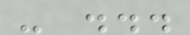- ...
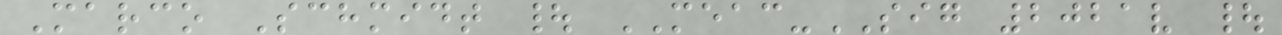Marco Schmidt | MEAC-SIG 2021v |
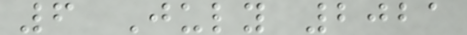6 July 2021
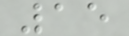15
